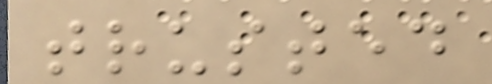trusted
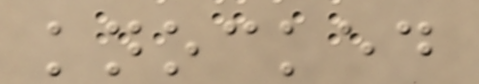knocked
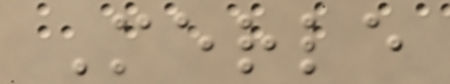Merle
